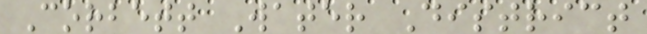Corbett Water District
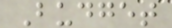Budget
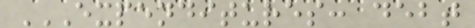EXPENDITURES: DEBT
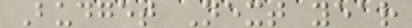Budget Next year
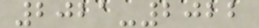2021-2022
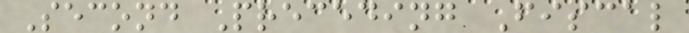Second Preceding Fiscal
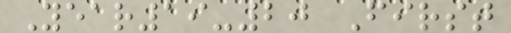Year19-20 First
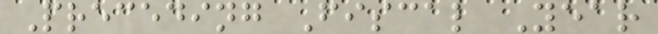Preceding Fiscal Year
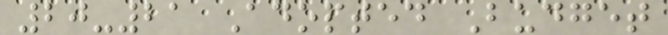20-21 Adopted Budget
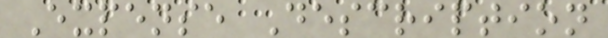Expense Description
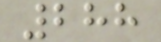288
